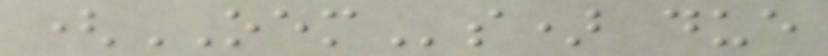(OEMs) due
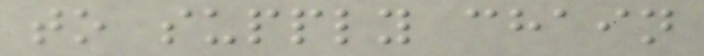to supply chain
